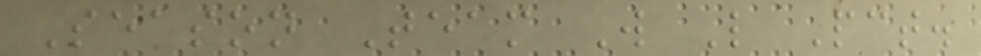Season Team W L Pct.
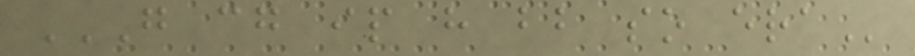G CG IP H BB SO ERA
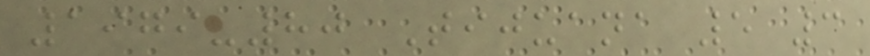1979-80 Tijuana 5 3
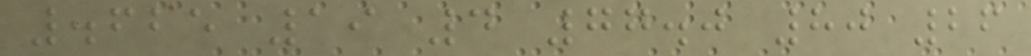.625 19 4 77.0 80 26
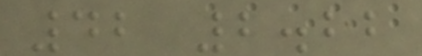42 2.22
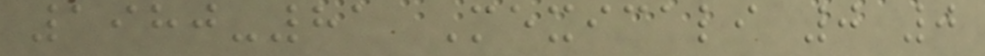1980-81 Mexicali 0 0
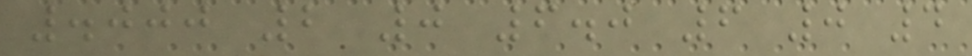.000 2 0 6.0 6 0 4
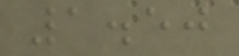1.50
